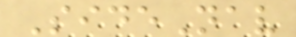SideNav
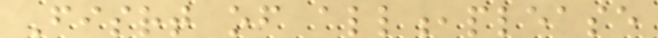Fisrt of all,please
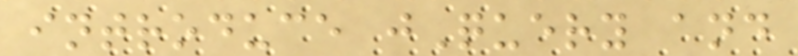introduce jQuery and
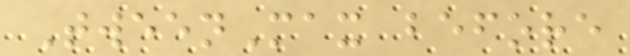TweenMax before
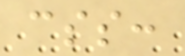css:
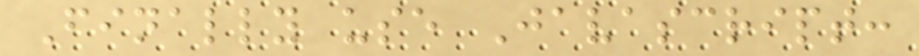Finally use Javascript:
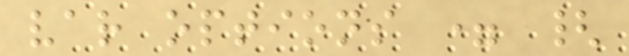var options = {
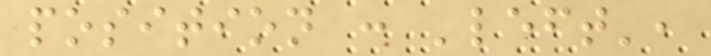position : 'left',
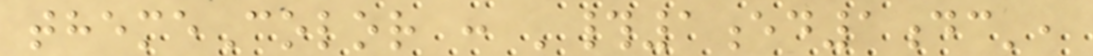themeColor : '#1ed1dc',
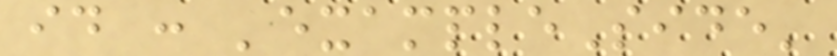id : 'exampleSide'
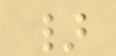}
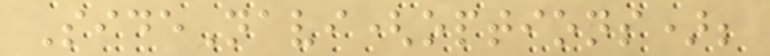SideNavi(options);
